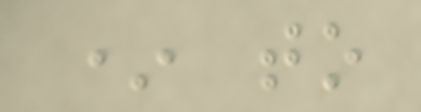* to
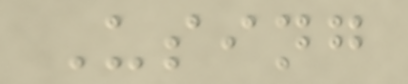Using
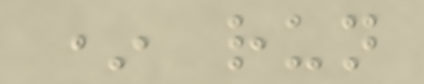* run
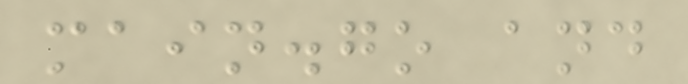main.go and
